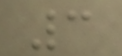3
